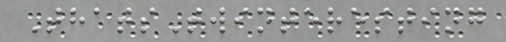ThatsTwinteresting
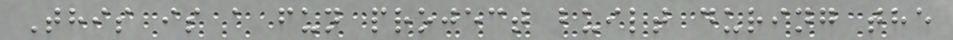This is a fun project built during the
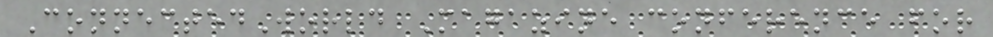ConnectedWorld Magazine conference for
